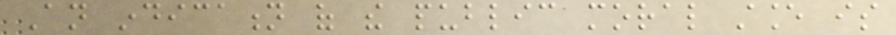An indication of the public moral stance is
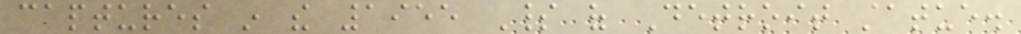captures in the 1955 Spirit of Detroit statue.
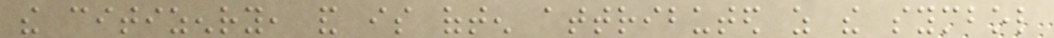the citizenry, and is often attributed as the symbol
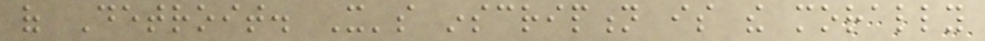of Detroit. It's inscription is the morally
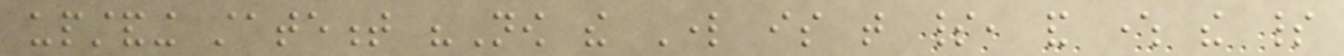upstanding statement "Now the Lord is that spirit, and where the spirit
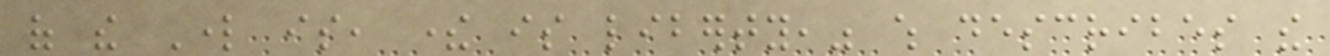of the Lord is, there is liberty," which describes the
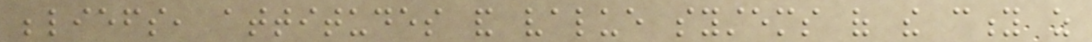beliefs, attitudes and value systems of the city as
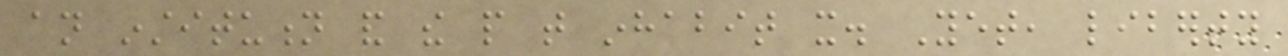an institution and the people that inhabit it. Yet, liberty
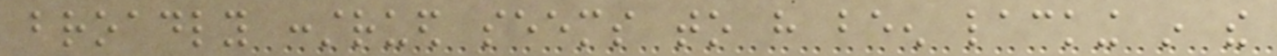broadly construed seems to have been lacking in the
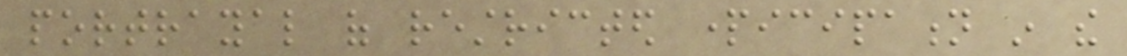portrayal of restricted participation in the
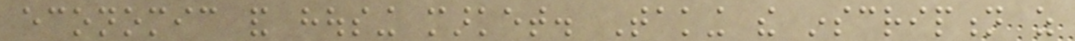economic and housing market. Taking the inscription as
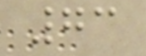73
